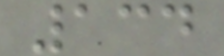134
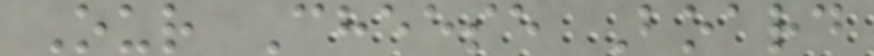Our Cheese Board
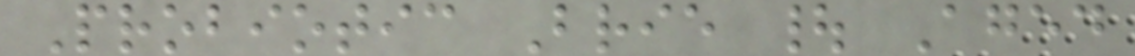Probiotic Brie | Aged
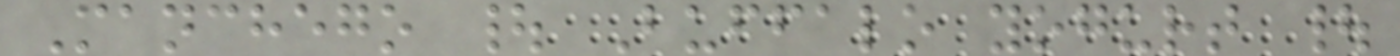Manchego | Buffalo yogurt |
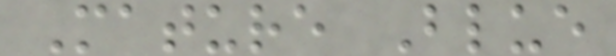Mature Blue
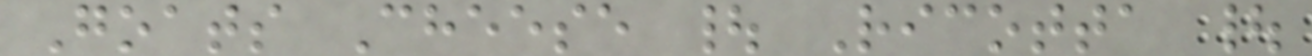Goats Cheese | Ricotta |
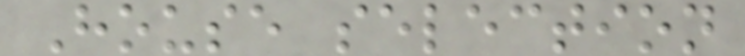House selection
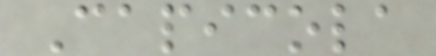Capicola
